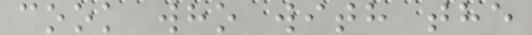cook who with the
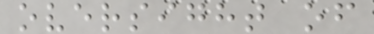oversight of
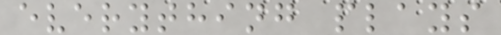everything plays
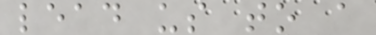lead us to a
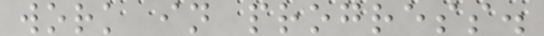work in progress.
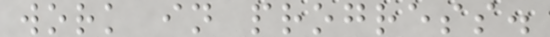work in progress.
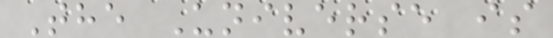The Universe is
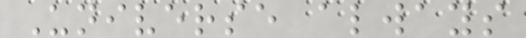Universe always
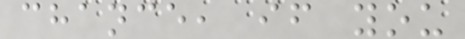chance, if you
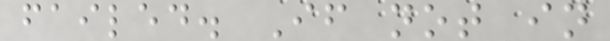failed. If not in
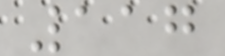117
